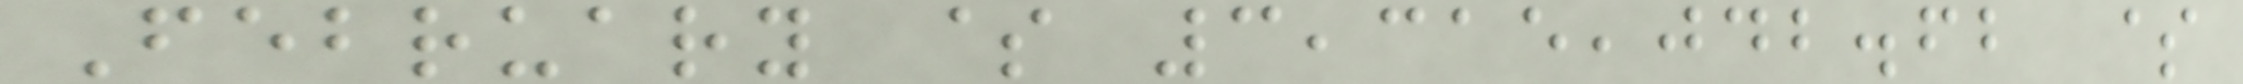February $ 3,315,042.62 $
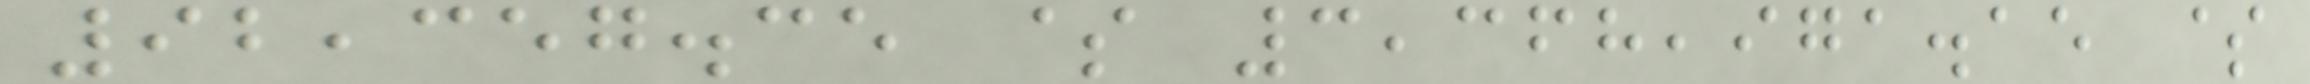92,357.35 $ 3,368,971.15 $
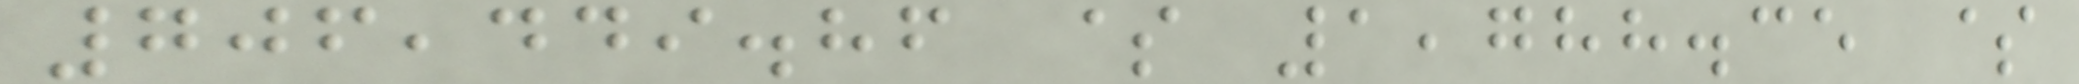706,449.86 $ 1,788.35 $
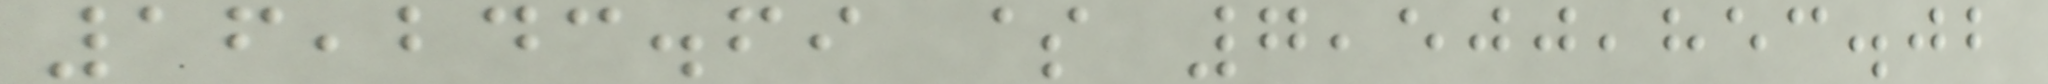16,243.69 $ 7,500,853.02
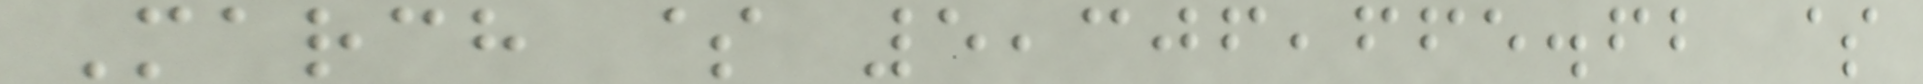March $ 5,306,665.62 $
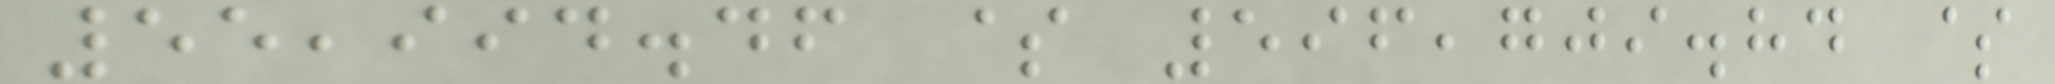55,994.46 $ 596,709.84 $
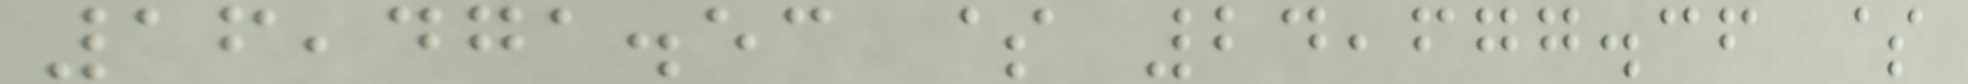16,471.53 $ 24,677.36 $
